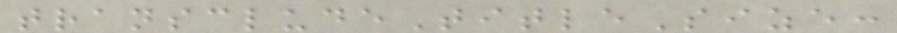transcludeTitleSize:
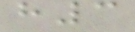h3
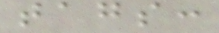tags:
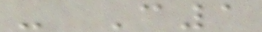- C1
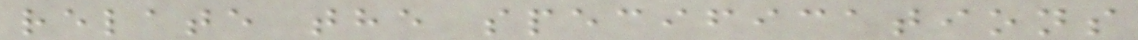relate the specifications
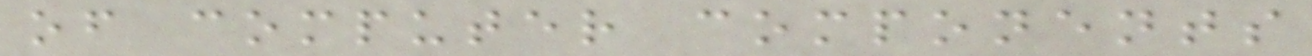of computer components
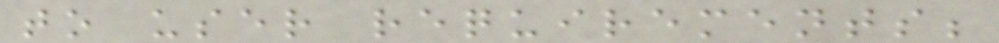to user requirements;
